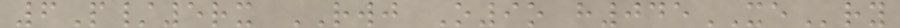6P/5rx RWJ O9o h045XEry
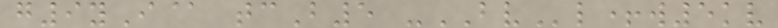g9yI@ tcB5 -BVl+w5kv
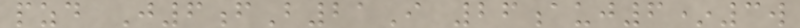pzd J6fB21I 26auj6*3w
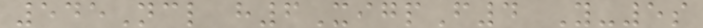545Ncl h6XigpF4 Y-5s
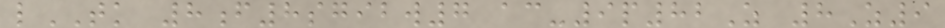lTK 8f8sgibw7 ac-9p82Z 8Z9
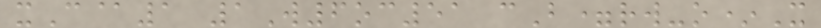xC@1 1W6oc51 cB=rw-o*X
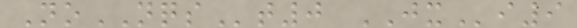NoNQSt0 JXi9
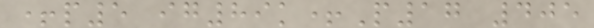+p5 ig89k+P17 405
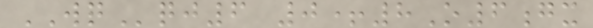WQqj6 0+8O6gx
